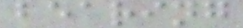bearing
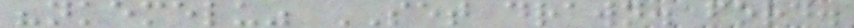"nkemelu" SET drawn. ford.
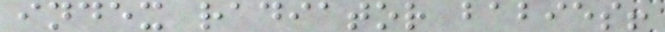index radiator babies!
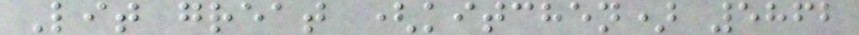Lit great (kitchen) 5862
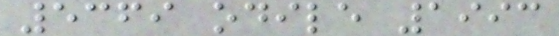5369 odile 1993
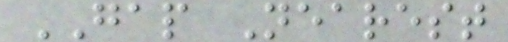GAP Nearest
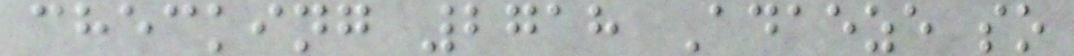checking 2718 Adaeze so
